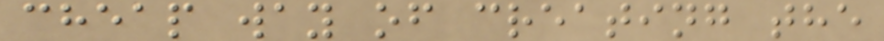cheap way of creating the
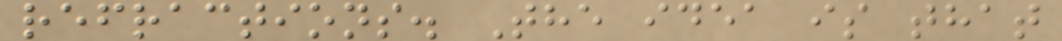refractions. The idea is that
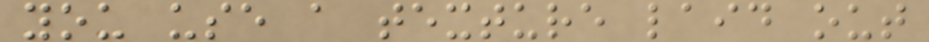you use a texture laid out
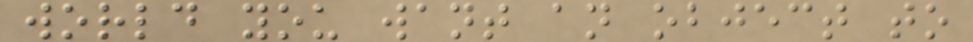world you want an object to
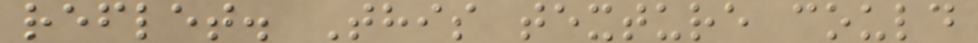reflet. This texture could
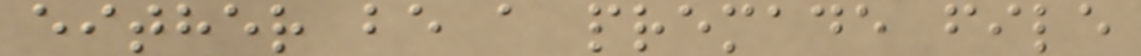either be a premade file
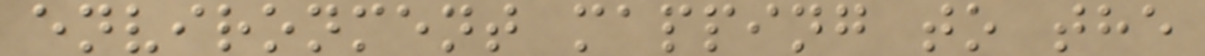environment mapping to the
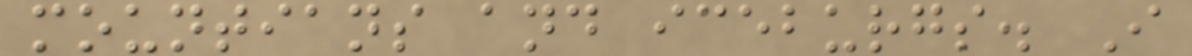mountians and iceburgs. I
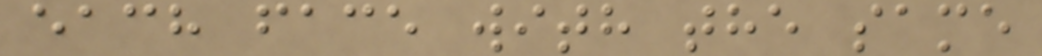each face with the same
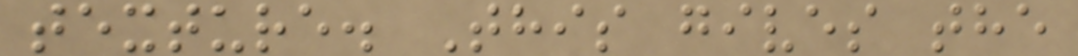texture. This gives the
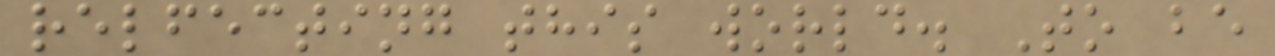relfecting this world. To be
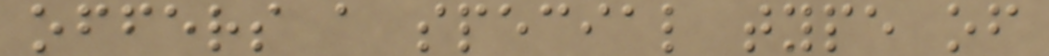offers a special type of
